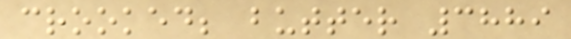crooked; butter 3889
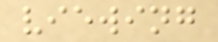viewing
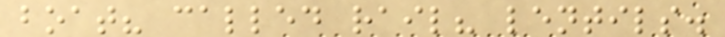boat? called rail? lentils.
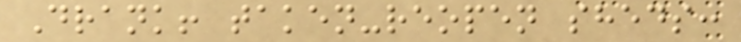Drank! taken-reopen sheds:
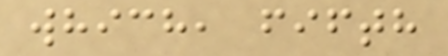which, fifth
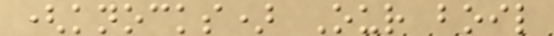(knocks) Our boil
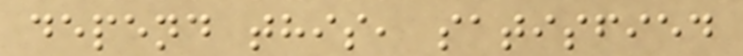depend this, satisfied
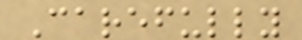Carefully
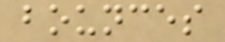bounces
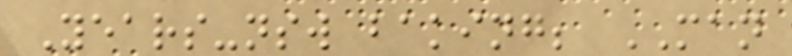Years-nsw baking; MAN
